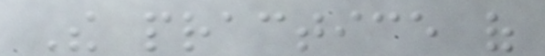The practice of
